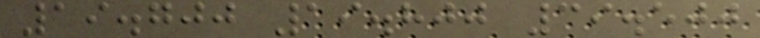19.700 19.800 39.500
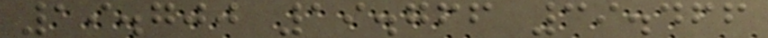19.700 19.766 39.466
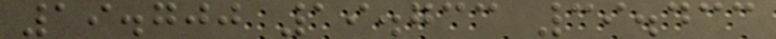19.700 19.733 39.433
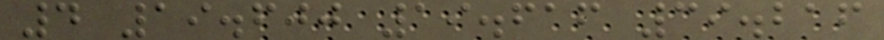4 19.600 19.616 39.216
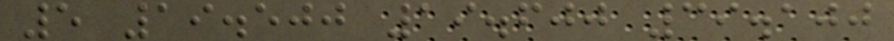5 19.500 19.600 39.100
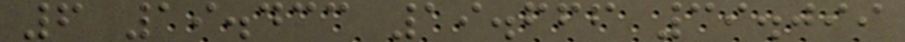6 19.433 19.666 39.099
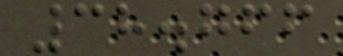38.766
